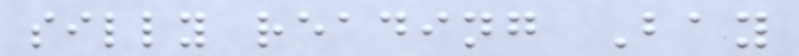silly reading Bay
